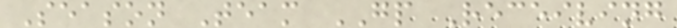Season Team GP Receiving
